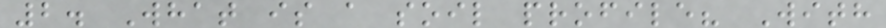2. What is a soil profile? With
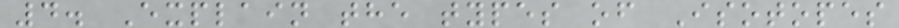4. Explain the types of Isotopes
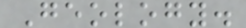Geology.
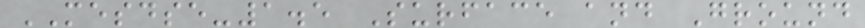MESDSE-1.5 Surface and Ground
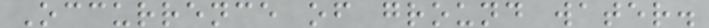Occurrence of ground water.
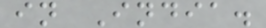in India.
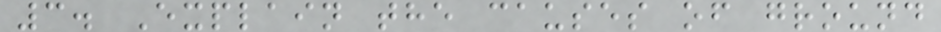3. Explain the causes of ground
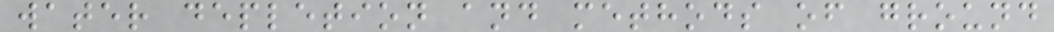water depletion and methods of ground
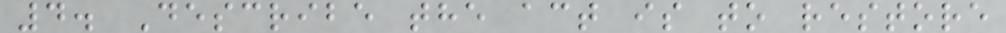4. Describe the act is to restore
